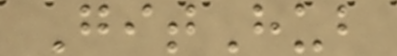GitHub
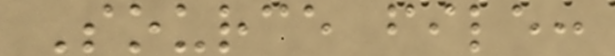Source file:
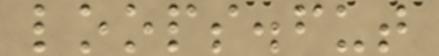loops.fut
